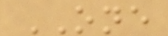ONE
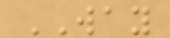WAY
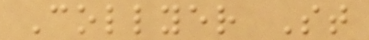Collyer St
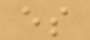es
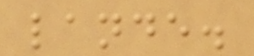lande.
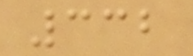332
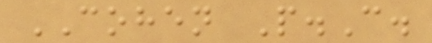COHEN P.C.
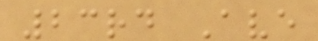23rd Ave
